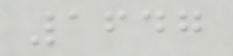1647
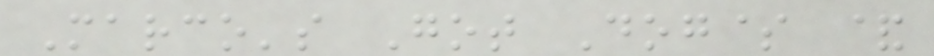Marco's Got Dog$ &
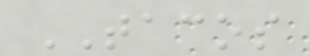TACOS
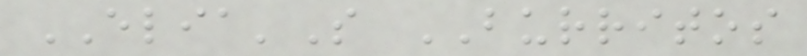ELIA'S BURRITOS
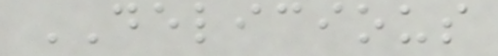DELICIOUS
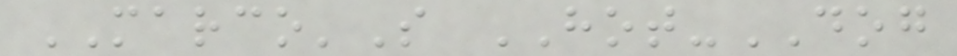MARCO'S HOT-DOG
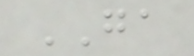GA
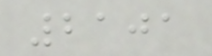2101
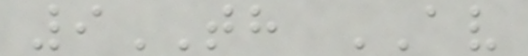9TH AV
